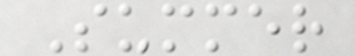Summer
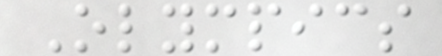Olympics
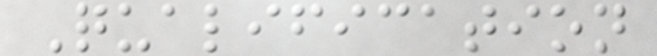Qualification
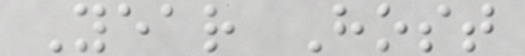Year Host
